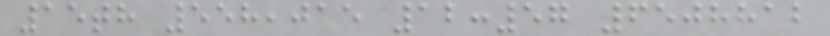15th 558,015 12:57 6508812
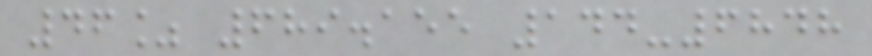46% 689.155 144-6848
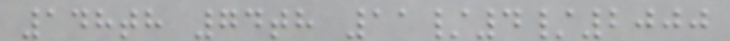148th 74th 11/4/2000
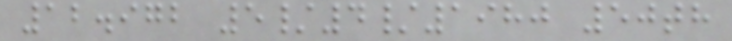12.972 5/4/1980 50th
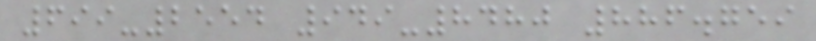699-2554 949-8480 886.759
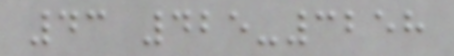43 425-3258
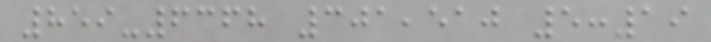859-6368 301,510 5:19
